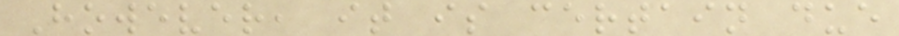However, it is certain due
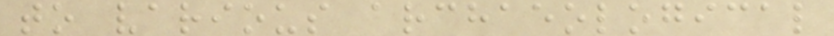to various archaeological
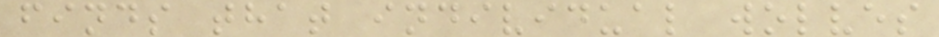finds that individual wolves
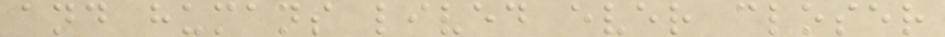and humans lived ever closer
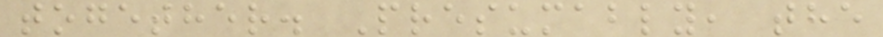together. Presumably, the
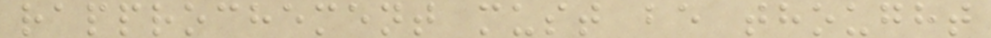rapprochement must be thought
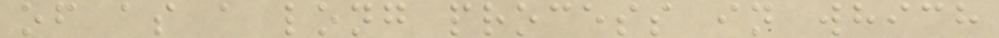of as a long process in which
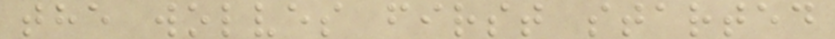the wolves first started
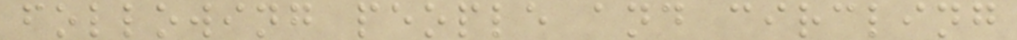following people and circling
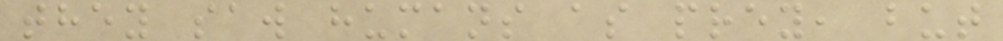they saw humans as prey, but
